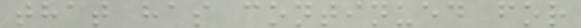that has continued for
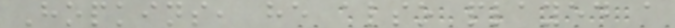Hopkins, he also played a
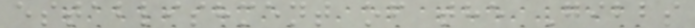establishment of the Gibbs
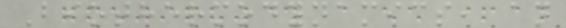Biothermodynamics, an
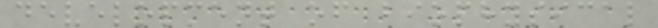development of biophysical
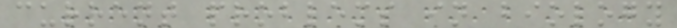current problems in biology
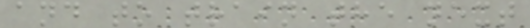and to train the next
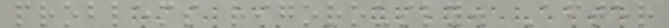problems rigorously. After
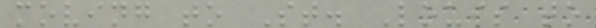moving to St. Louis to
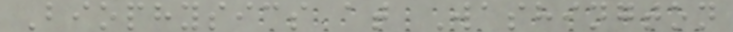Biophysics at Washington
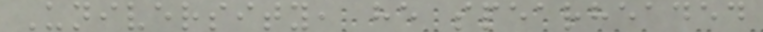University, he spearheaded
